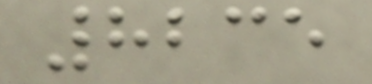8235
